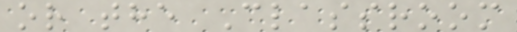or the Classroom
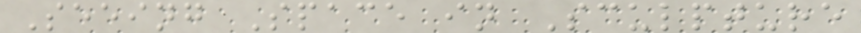Seeing Space in Sculpture
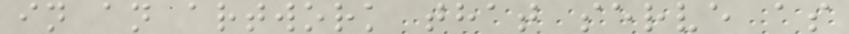in an artwork that serve as
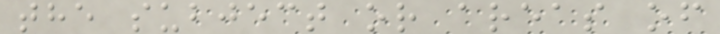the subject or areas of
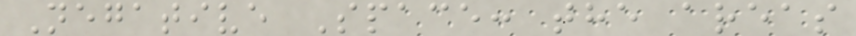Negative Space: the areas
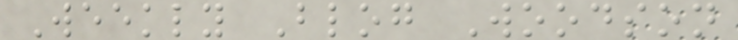Weekly Blog Woodson
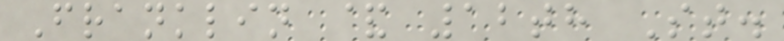Franklin & 12th St.
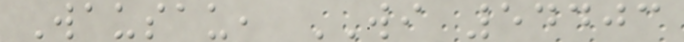Wausau, WI 54403
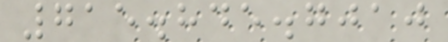715.845.7010
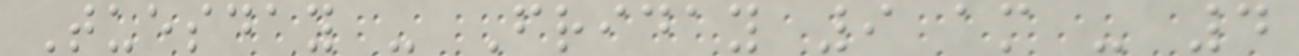Tuesday - Friday 9 am - 4
